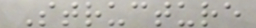Structure
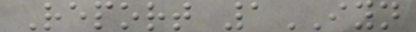Report 1IYN
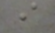i
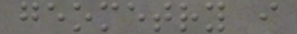geometry i
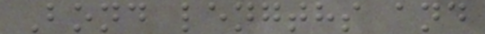Bond lengths and
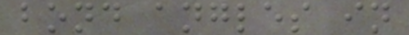bond angles in
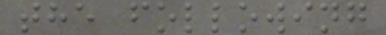the following
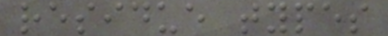residue types
